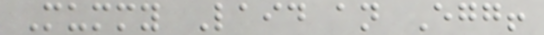Mummy Laid an Egg!
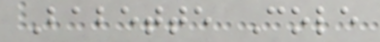Babette Cole
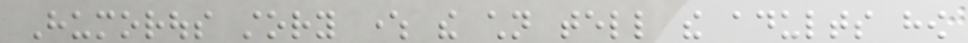Humorous story where the children tell the adults how
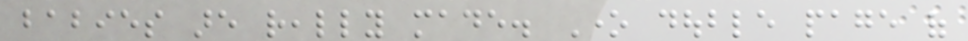babies are really made. One double page of
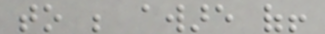to be aware of!
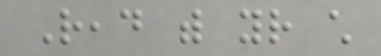Read with your child
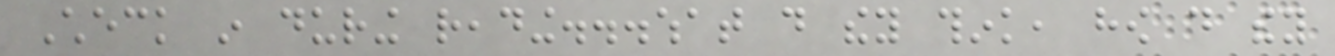Check in during reading...what do they think, how do they
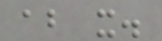about it.
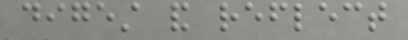digest and reflect
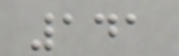141
